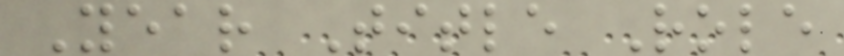Year Title Role
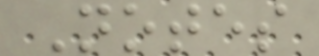Notes
